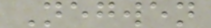Negwen
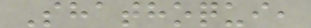Shathoqui,
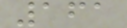161
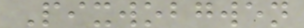Pixwobgwen
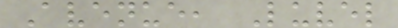Avenue, Luvel
